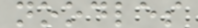noodles
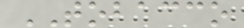TOBACCO
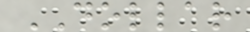DOLLAR
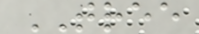TREE
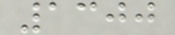1300
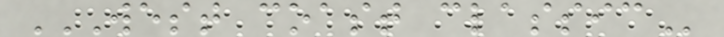WEST COAST CLASSIC
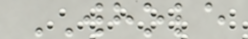WHOLE
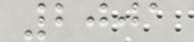2001
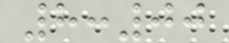8:00
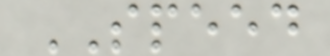SPEED
